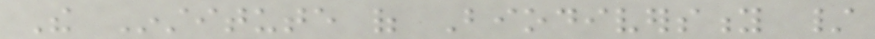The Institute of Biodiversity /
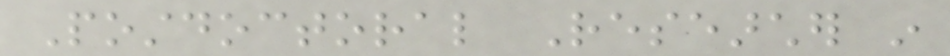Postdoctoral Researcher in
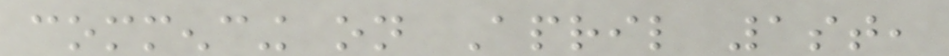commencing on April 1st,
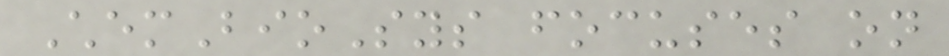ChemBioSys focuses on
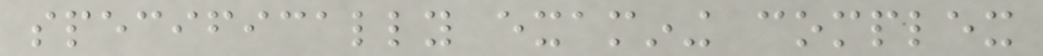specifically examining complex
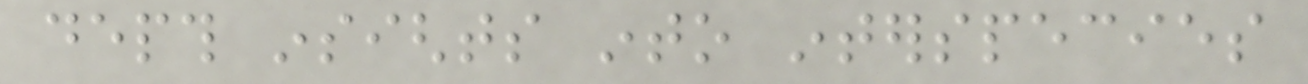depth insights into interspecies
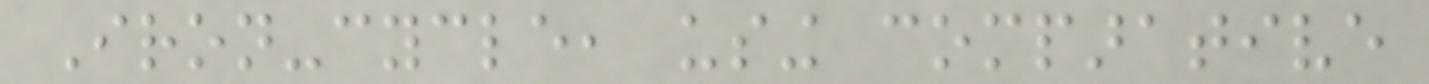Iron-cycle, using comparative
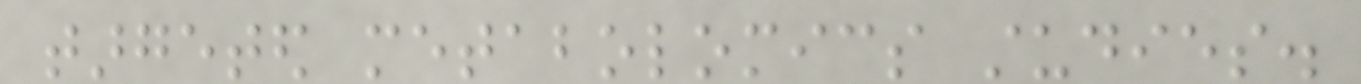targeted metabolomics studies.
